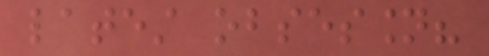latest obsession?
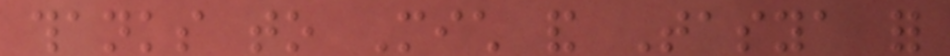thanks to Mich and Tasya for
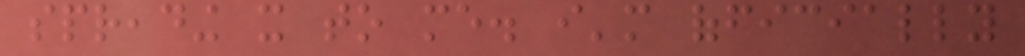spreading it to me. i'm officially
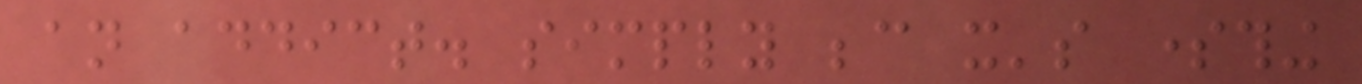an addict. simply because it's something
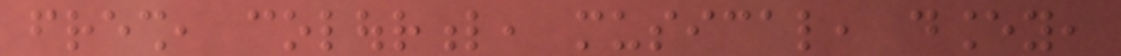fresh, colourful, musical, dancey,
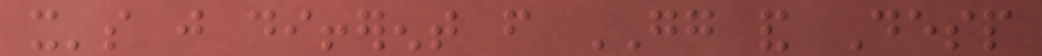it's just different from GG and Desp
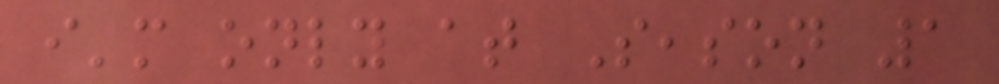i'm only at Season 1
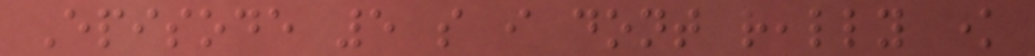Episode 5 so i dont really know
